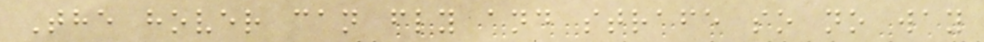The hover can fly and strafe so no way
